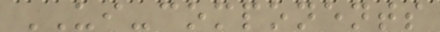UI-components
